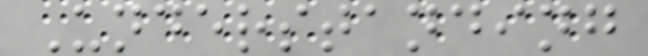Understanding
